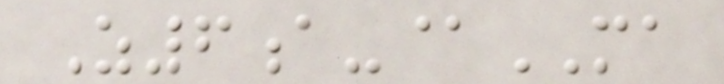Z6a-@MA
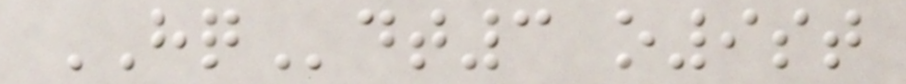HQdt3 o9st
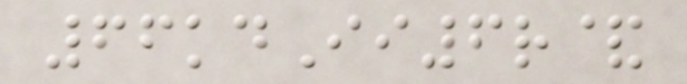66kdIi6r&
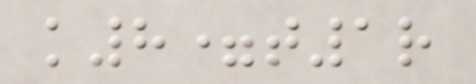k8=t1r
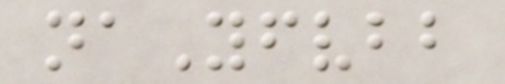naYfvbb
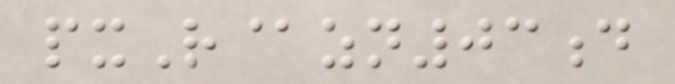pxR@zn03d
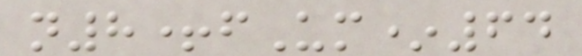n8+fUm*64
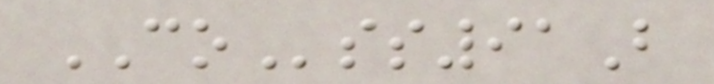COss91B
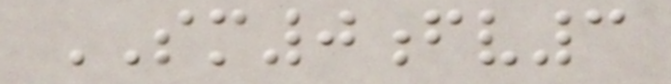SM0fv3
